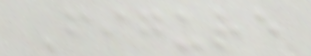Figure
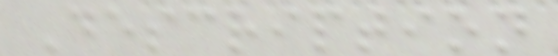Description
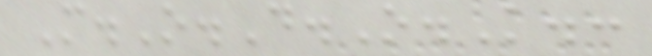M.O.D.O.K.:
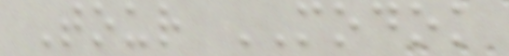Tour MODOK
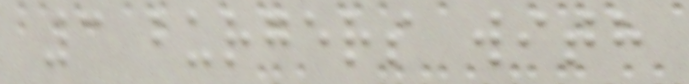3 burgers with
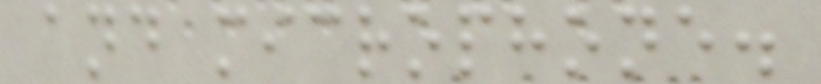and microphone.
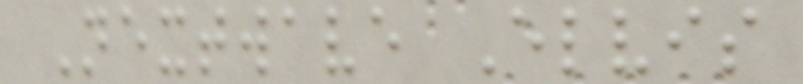Nextwave Elvis
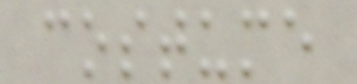costume
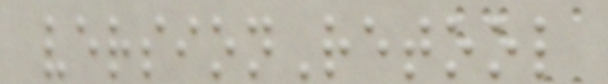versionRetool
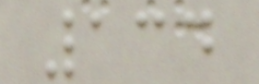134
